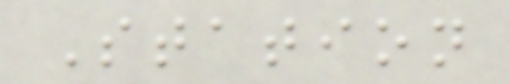Station
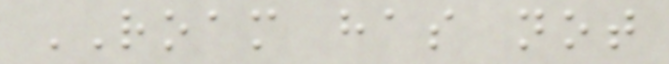ROAM has not
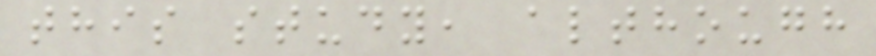this study, although
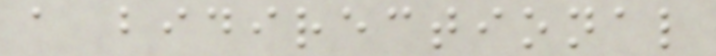a bidirectional
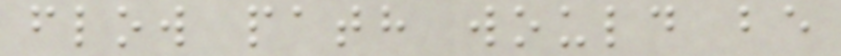flow path would be
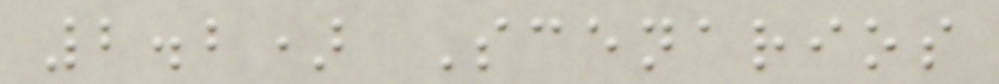2.2) Scenarios
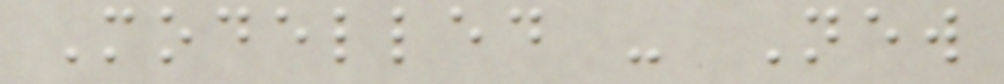Modelled - New
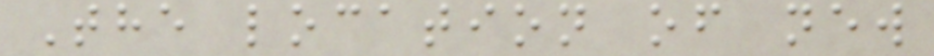The location of new
